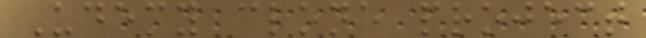Udemy clone project
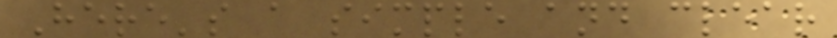Here's a simple and clear
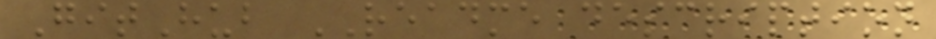GitHub README description
